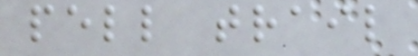pell trail
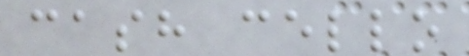cash cello
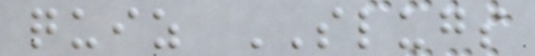quiz SLUGS
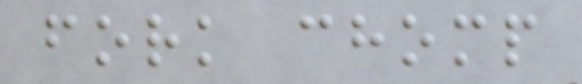fork chomp
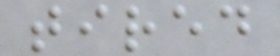tired
